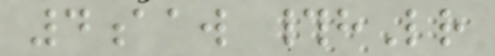4aaw #hLr
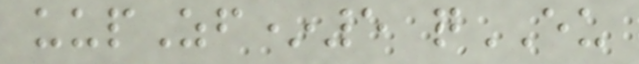uupZf*5 qEU
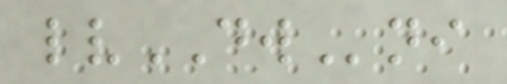lvDWni
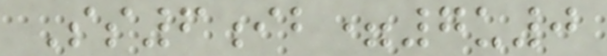Ss6ib=7u0
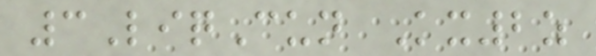3LiqCun Kx2z
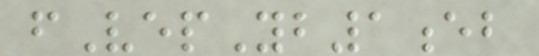fVepYb1eb
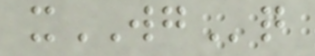xWGq
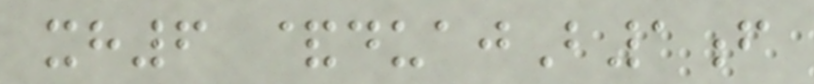xh6 &duajB1f
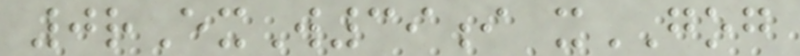0rExW39i xGOG
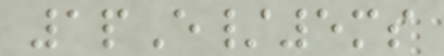1pE/5ms
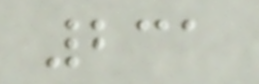231
